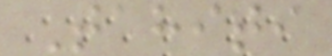Tahiti
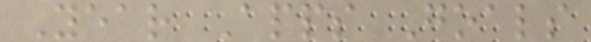Year Apps Goals
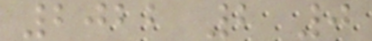2022 2 0
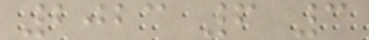2023 6 3
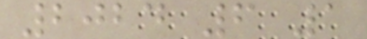2024 6 1
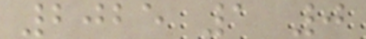2025 1 0
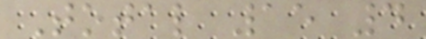Total 15 4
